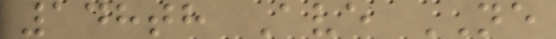148th Ave NE
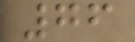76
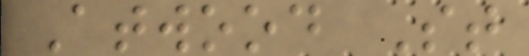Atwood St
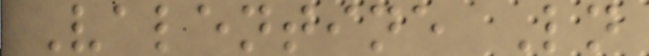Valentine Ln
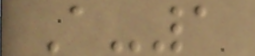A-1
